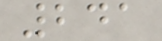241
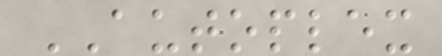AUTOPLEX
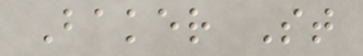Baker St
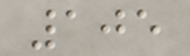105
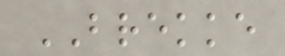BREKKE
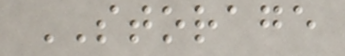STORAGE
